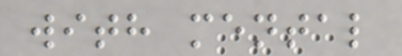with mental
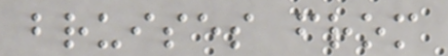bruises from
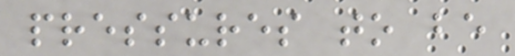pressures to be
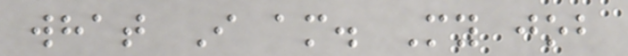what I am. My job
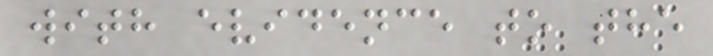with evidence to the
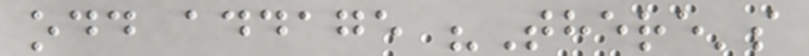odd addage "There's
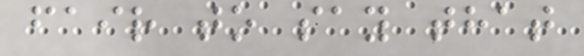fair to say that
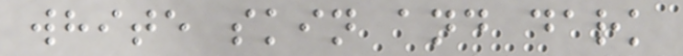white skin and dark
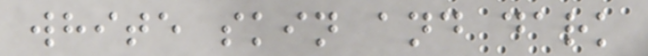white skin and dark
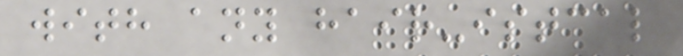with any hair-istcal
